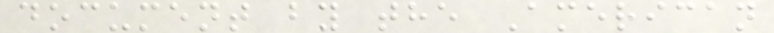document by the American
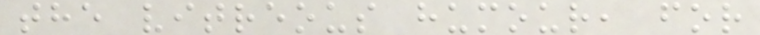the vitreous humour, for
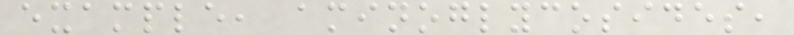example, aminoglycosides,
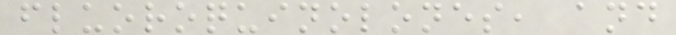fluoroquinolones, and
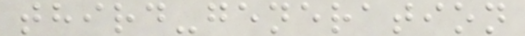third-generation
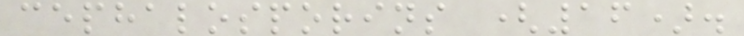cephalosporins (16).
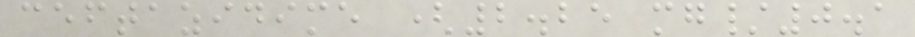ceftazidime (2.25 mg/0.1
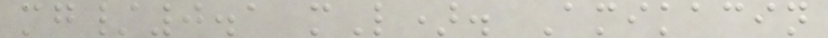mg/0.1 mL). Amikacin
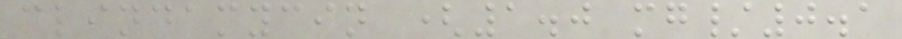clindamycin (1.0 mg/0.1
